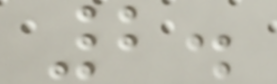2.
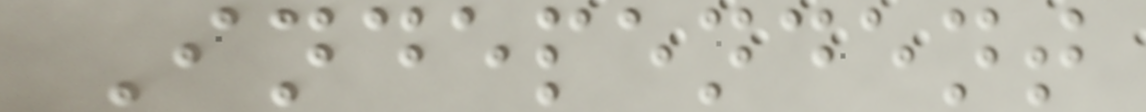Independent
